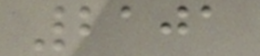2101
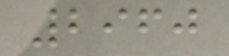2960
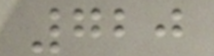720
